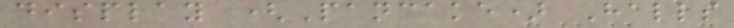display (Pancake) Halls
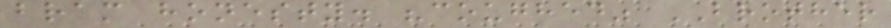bram honesty. "coughed" BROTHER
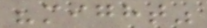"might"
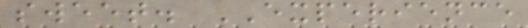sweet. EXPERIENCE
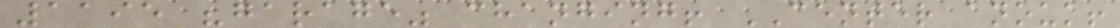1195 "garage" changing! CENTER anouk!
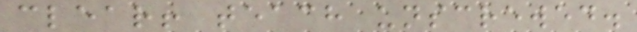clear! teach unscrewed.
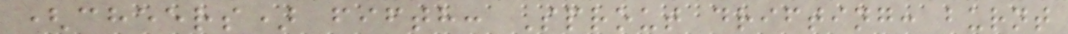(cheers) fifth: Sprout drifting: burnt
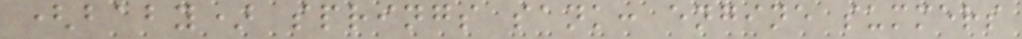(baby) springs sank: engine summers
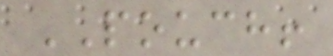POUCH!
